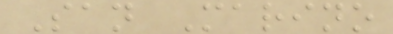San Marino
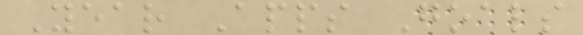Year Apps Goals
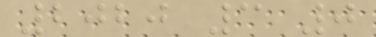2020 3 0
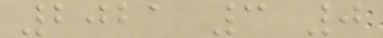2021 3 0
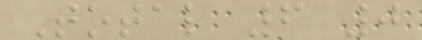Total 6 0
